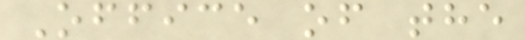Office of the
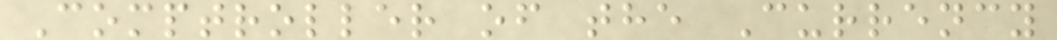Comptroller of the Currency
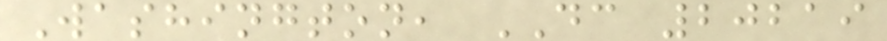Washington, DC 20219
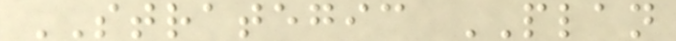STRATEGIC PLAN
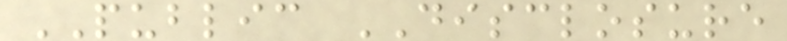PUBLIC DISCLOSURE
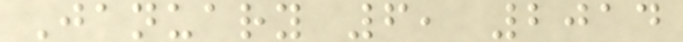January 6, 2014
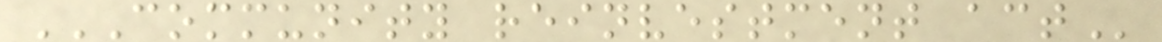COMMUNITY REINVESTMENT ACT
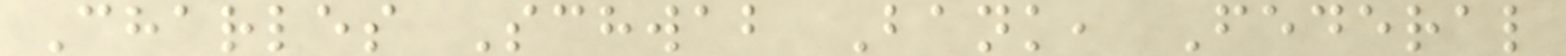Charles Schwab Bank, Federal
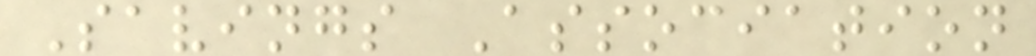Savings Association
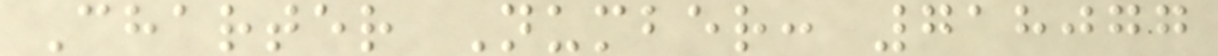Charter Number: 718077
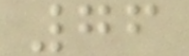76
